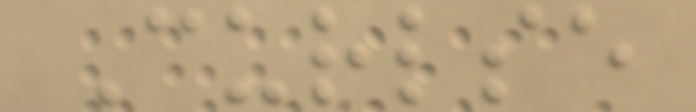Curlse
